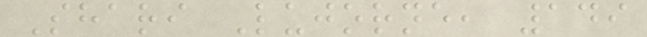Shari Lujorne, 149
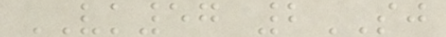VK57 2SJ
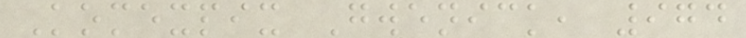Komexpix Gwenick, 974
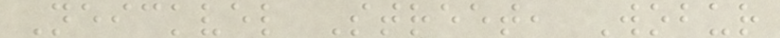Neickvel Street, Wobur
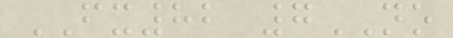FX82 7NO
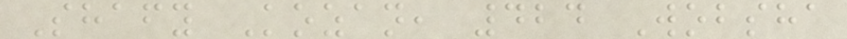Shafy Kozan, 424 Wobsha
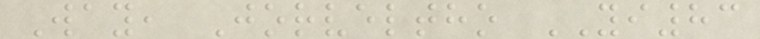Way, Jorveltho YI83
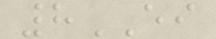8EI
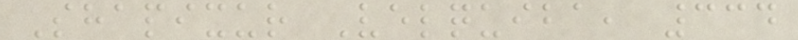Shapixur Velquiba, 334
